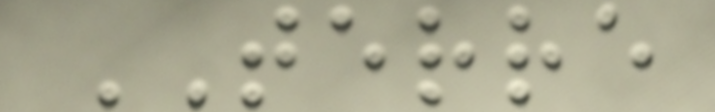TERRE
